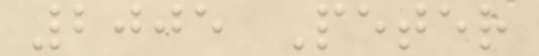2005 Peter
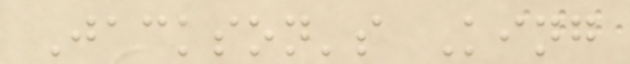Jackson's King
